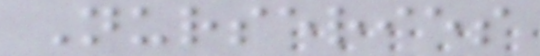Nurseries
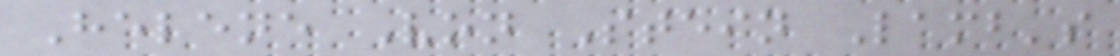Helene Von Stein Lamb's
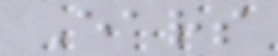Ears
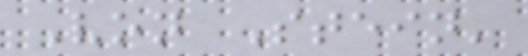Von Stein'
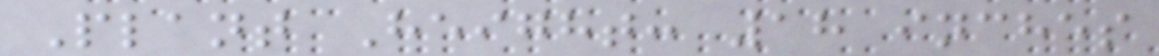Plant Height: 18 inches
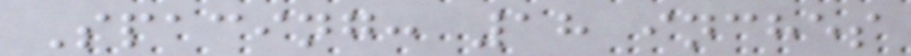Spacing: 18 inches
